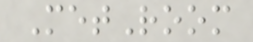MetRoom
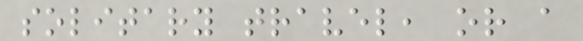solitary travel, or a
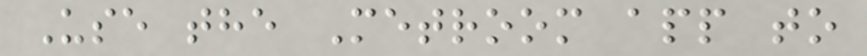Use the Metroom app to
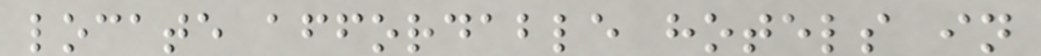locate affordable hotels in
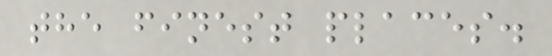the finest places.
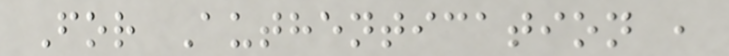For Authentication ,
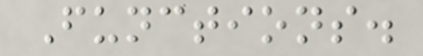Functions.
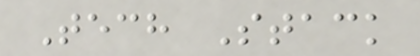Tech Stack
